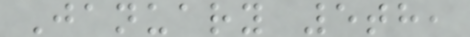January 5th,
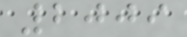2009
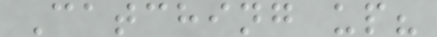Catching up?
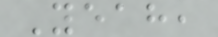Yeah,
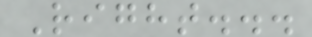Right...
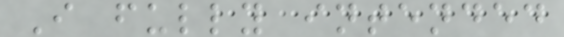I fully intended
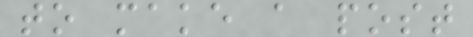to make a post
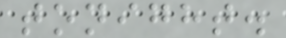tonight.
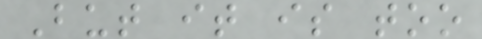But it is too
